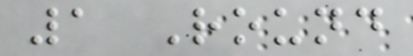1 Round
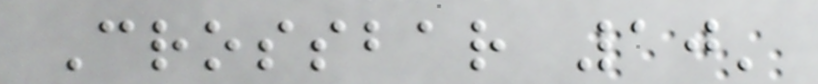Crossbar 10'
